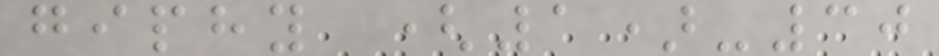giphy (1)-30
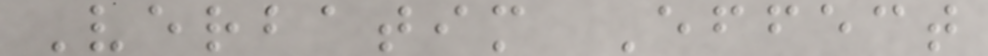Verbatim Effect
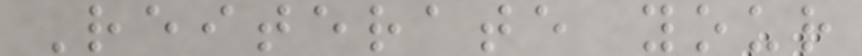Reiterate your
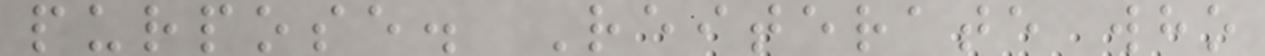purpose. Reiterate who
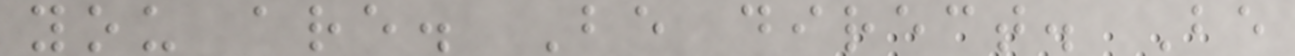you are. Be direct. Be
